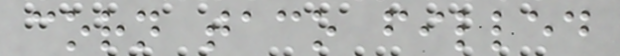corn taco filled
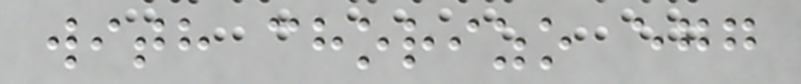with chorizo egg
